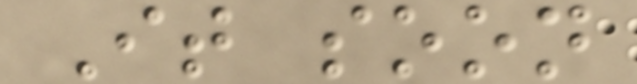It soon
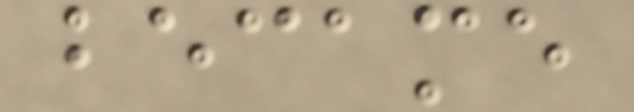became
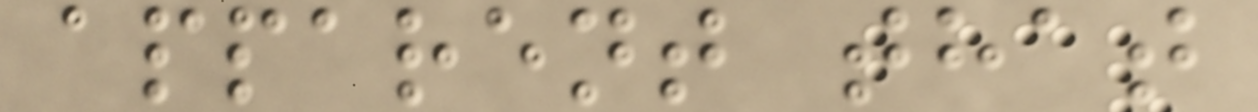apparent that
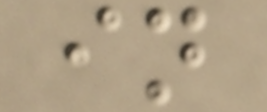in
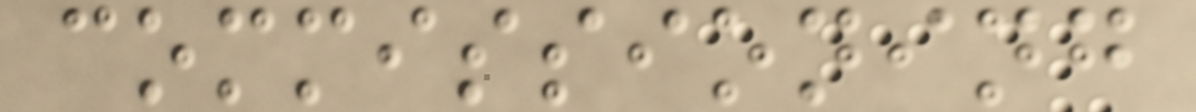commissioning
